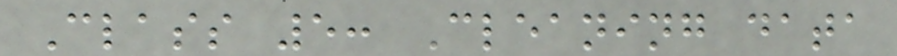Class 5: Cleaning data
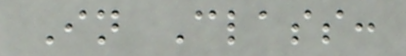In Class:
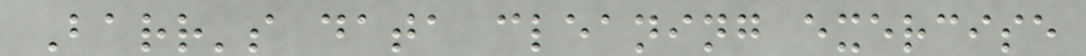Barr's data cleaning exercise
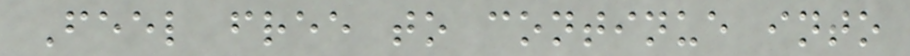Feel free to continue into
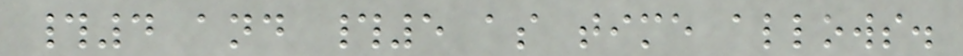#4 and #5 as time allows.
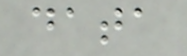data
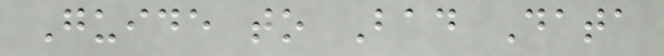Guide to Bad Data
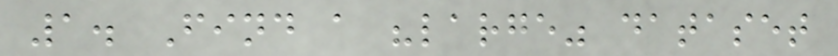1. Find a "large" dataset
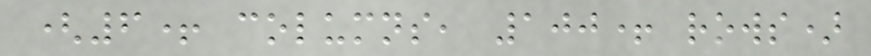(6+ columns, 100+ rows)
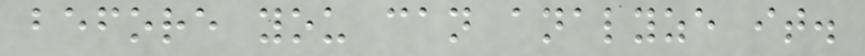before you can analyze it.
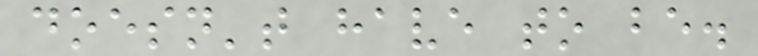doesn't have to be.
